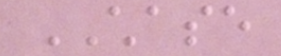CHASE
